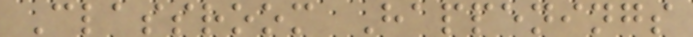Classroom Happenings
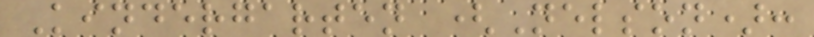Kindergarten (Nelson):
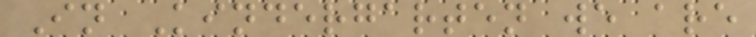In Kindergarten we are
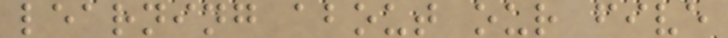learning about our five
